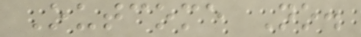Outcome No.
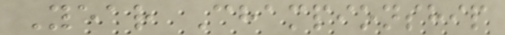Year Championship
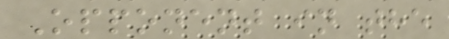Opponent in the
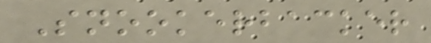Snookerbacker
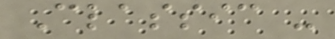Classic -
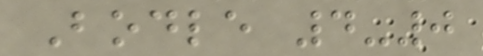Bodle 4-0
